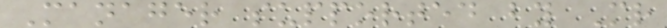Manager supported by Mr
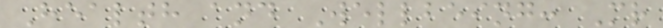Health and Wellbeing: Mr
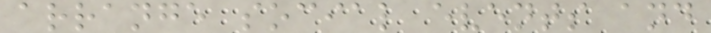arrange social events and
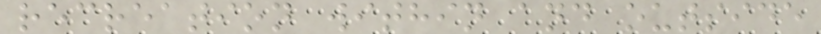recreation within and outside
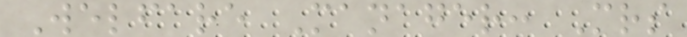Welfare Manager: Mrs
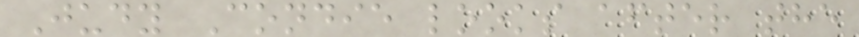Judy Condie looks after the
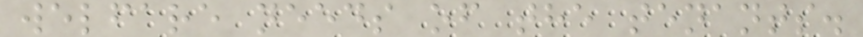welfare needs of the tenants.
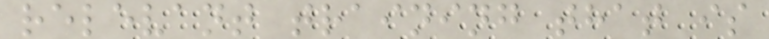relevant training that is
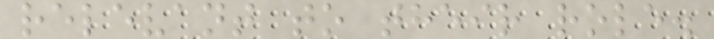relevant to their role.
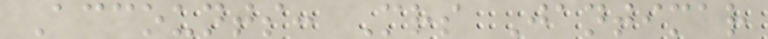Accounts: Mrs Jantimar
